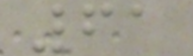61
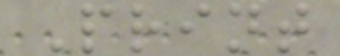Print
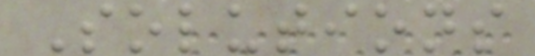Solutions
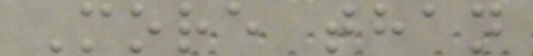More than
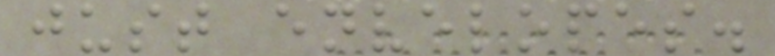just envelopes.
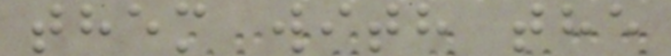them with the
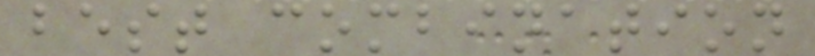best combination
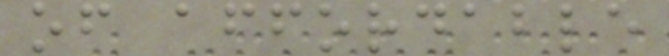of affordable
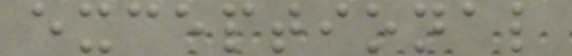exceptional
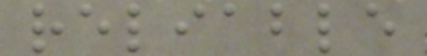reliable
